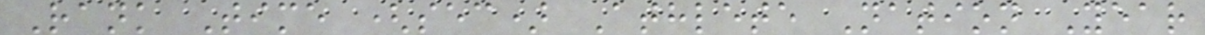Rank Time (sec) Athlete Nation Year
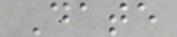Date
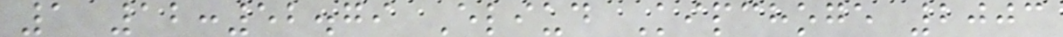1 12:52.79 Eliud Kipchoge 2003
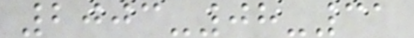2003-08-31
